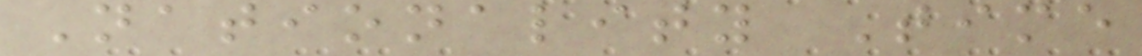Nationality Time
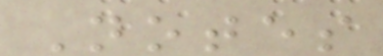Notes
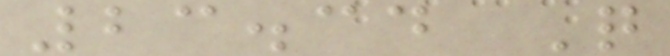23.34 Q
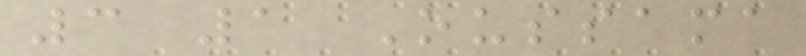3 1 Oussama
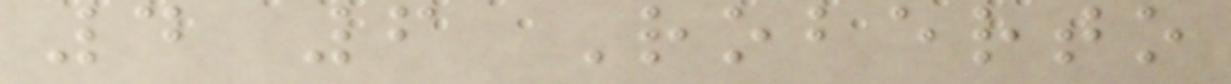4 6 Roberto
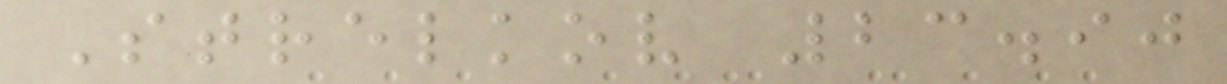Strelkov 23.90
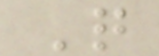Q
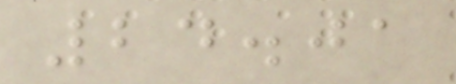24.01
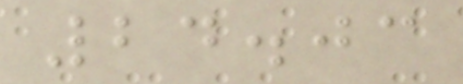24.03
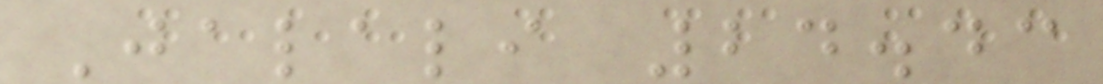Jalali 24.43
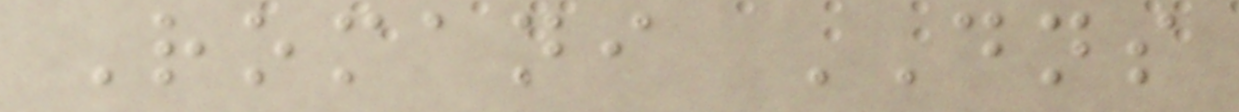Romani DNS
